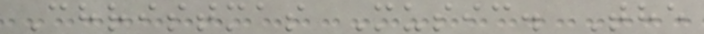Christmas Music. The
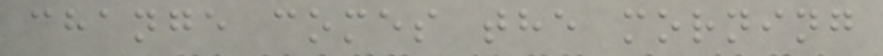change comes the morning
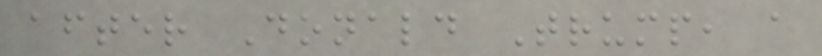after Donald Trump, a
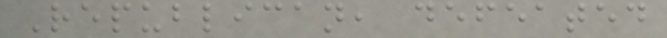Republican, defeated
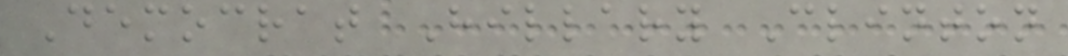Democrat Hillary Clinton
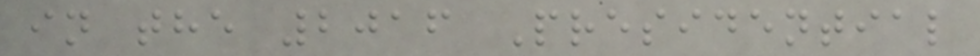in the 2016 Presidential
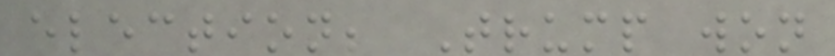election; Trump won
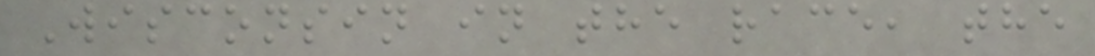Wisconsin in the race, the
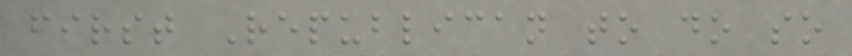first Republican to do so
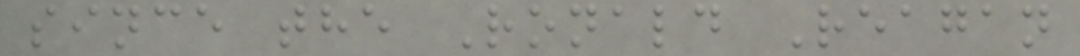since the Ronald Reagan
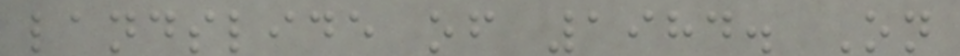landslide of 1984. On
